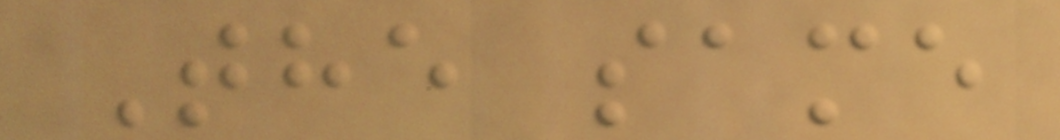The same
